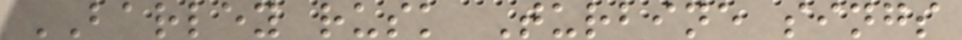BARLEY rusk Turbine sings
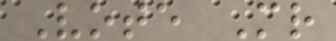Vote Mr
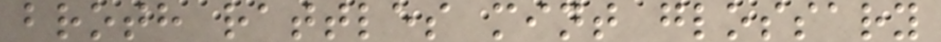broth rattles mint glossary
